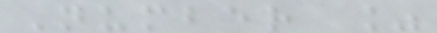Number %
